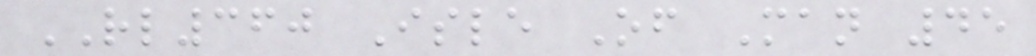RL360 Isle Of Man 45
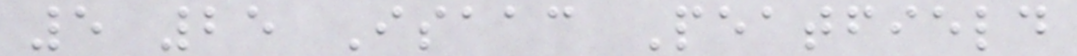5 25 Isaac Peatfield
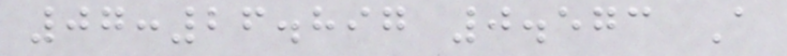07:26.897 0.573 A
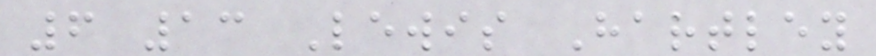6 13 Lewis Hartley
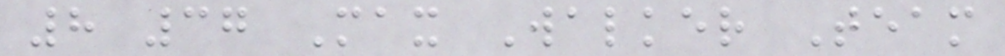8 37 Max Walker Team
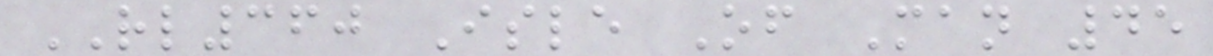RL360 Isle Of Man 45
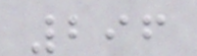296
